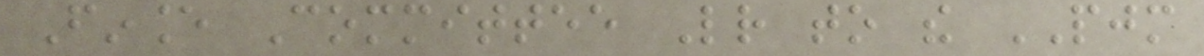Finance Committee Letter to the PJM
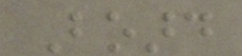Board
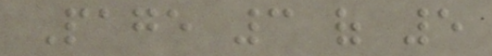Page 3 of 5
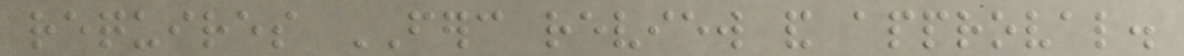requires FERC review and approval.
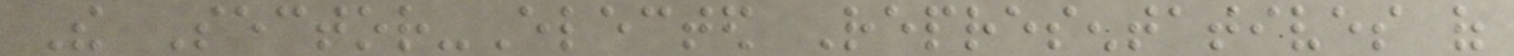The Sector-Elected Representatives of
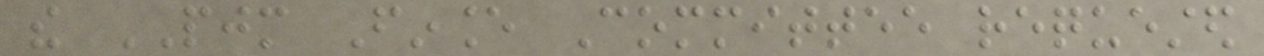the PJM Finance Committee requested
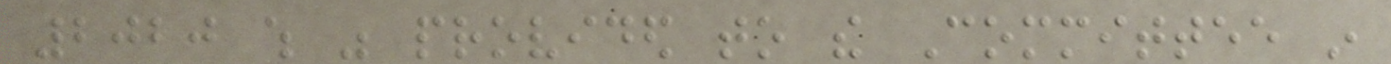2020 which was provided to the Committee in
